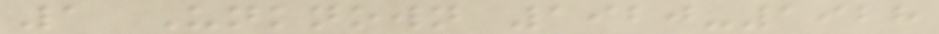1 Unknown 1920-1928
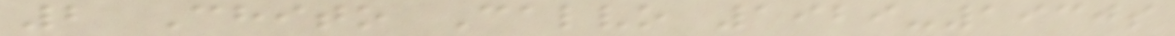2 Chito Calvo 1929-1930s
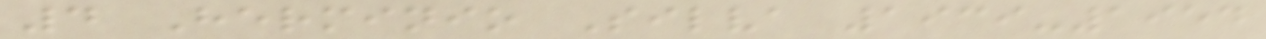4 Herminio Silva 1939-1954
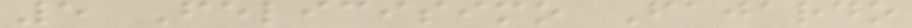5 Felicisimo Fajardo
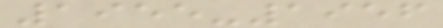1955-1956
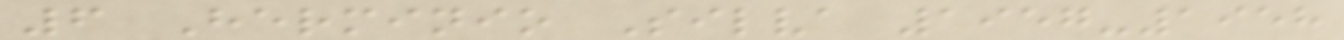6 Herminio Silva 1957-1958
